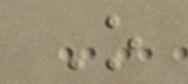O
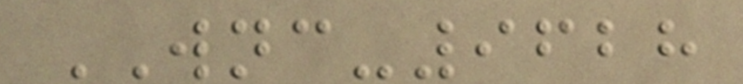WNC-9628
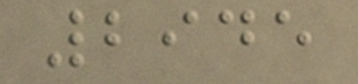2945
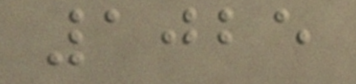1025
